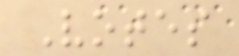Votes
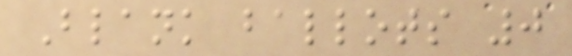Blank ballots 0
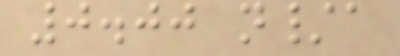0.00 n/a
